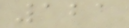121
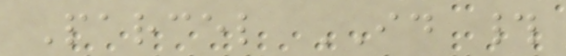Parcel ID #
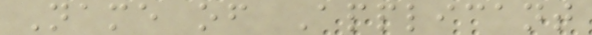Name of Applicant
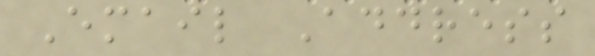Email Address
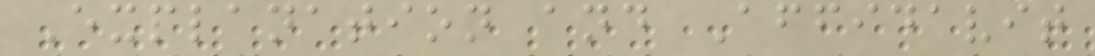Explanation and Affidavit
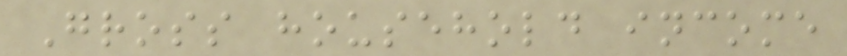Gross household income
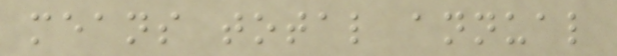means total annual
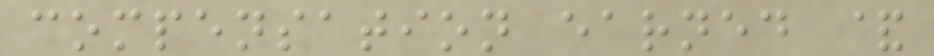compensation earned &
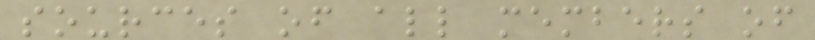sources of all members of
